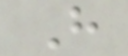H
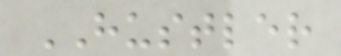HUSTLER
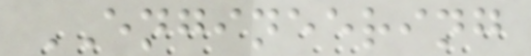ENGINEERING
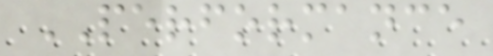PERFORMANCE
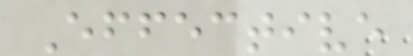Effective
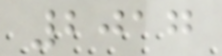2017
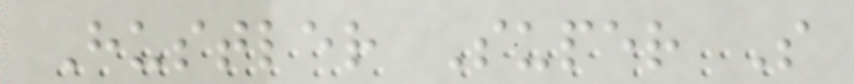Hustler Super S
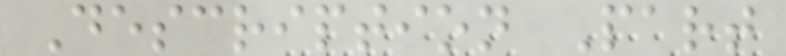Description Part
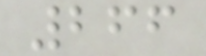266
